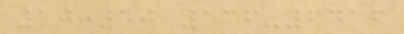10:50 136-6416
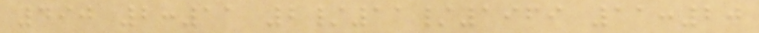490 2:11 2/11/1969 11:20
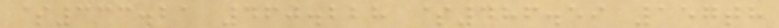$333.21 460.228 $486.59 157th
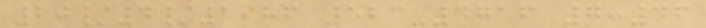20/4/1986 523-4716 7:46
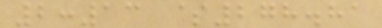2:13 $278.81
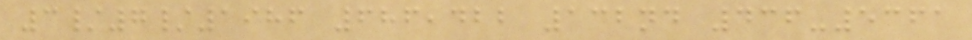3/7/1986 686,422 132nd 436-5361
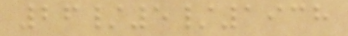26/5/1938
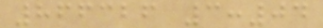866326 3:04
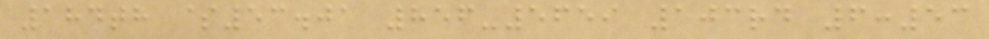184th $53.01 856-5659 103rd 6:53
